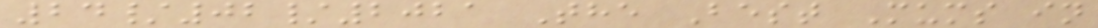24/02/2021 The Best Mums in
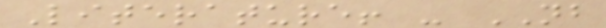Literature! - NB
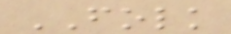FOLK
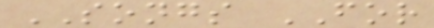SONGS FOR
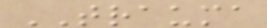TRAUMA
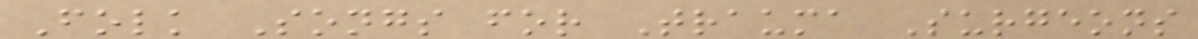Folk Songs for Trauma Surgeons
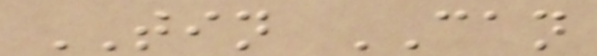TIN CAN
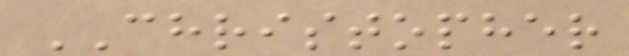CHRISTOPHER
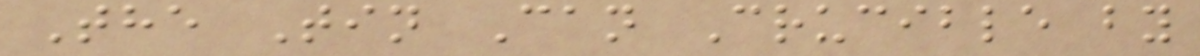The Tin Can Crucible by
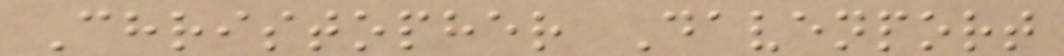Christopher Davenport
